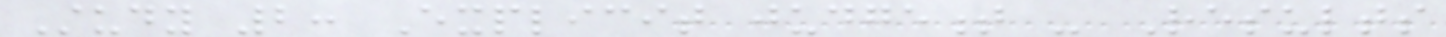Study 2: Explicit judgement - Results
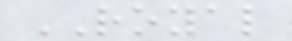ROYAL
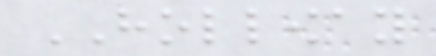HOLLOWAY
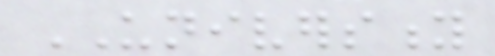UNIVERSITY
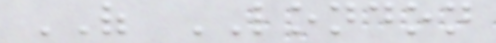OF LONDON
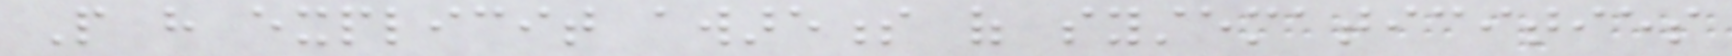People have explicit awareness of systematicities
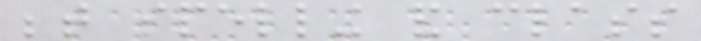between spelling and class
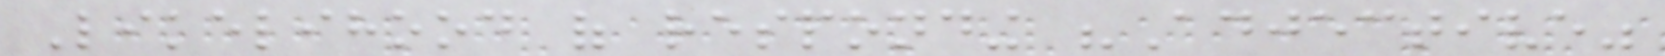Likelihood of responding "Adjective"
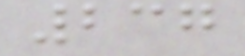237
